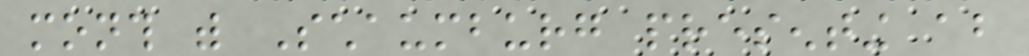month with Schaumburg presenting about
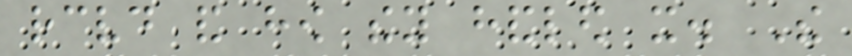received and how they handled it. The
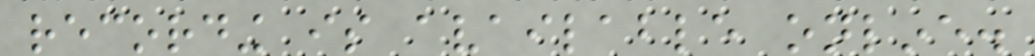recording is available online.
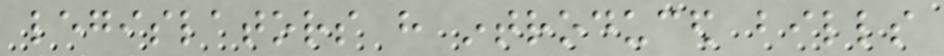legislators have introduced bills
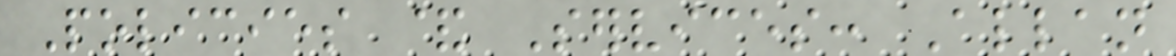Policies & Services: Allan
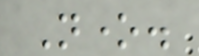None.
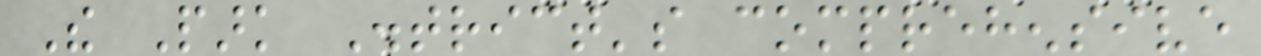The Park District's comprehensive
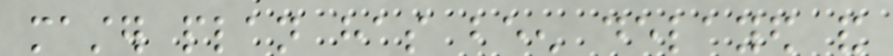master plan has been delayed and
